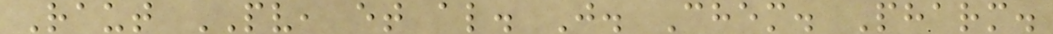Raut PV, et al. J. Chem. Pharm.
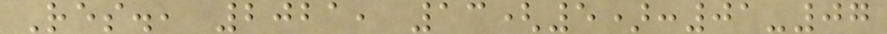Res., 2021, 13(5):01-07
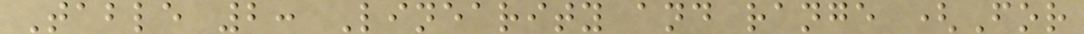Table 2: Linearity and range (For
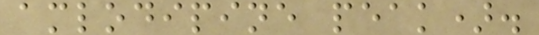amlodipine peak).
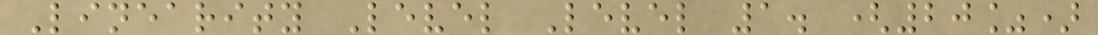Linearity Level Level 1. (20%)
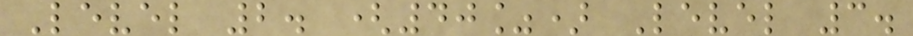Level 2. (40%) Level 3.
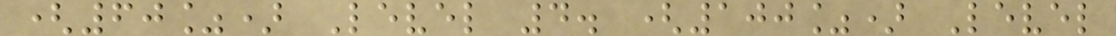(60%) Level 4. (100%) Level
